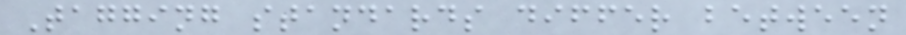Tagging standards differ between
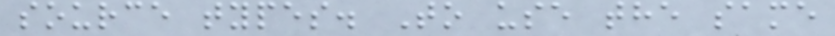source types. To use the same
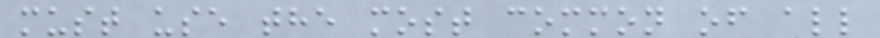must use the most common of all
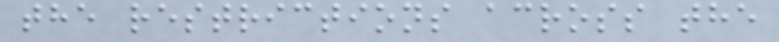the restrictions across the
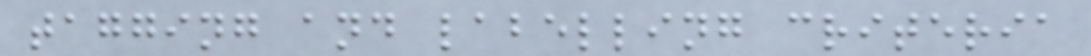tagging and labelling criteria
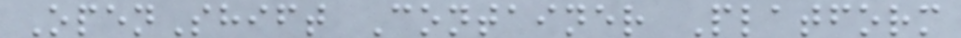OpenShift Container Platform
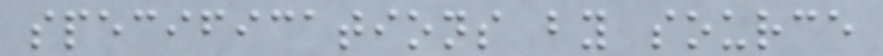specifications by source
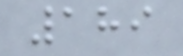189
